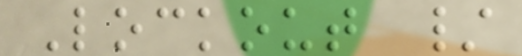Lockout /
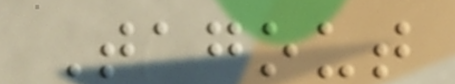Tagout
